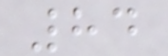84
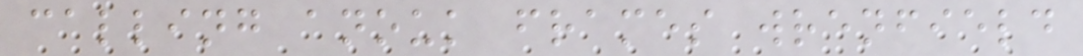calling anouk frames wrenfield
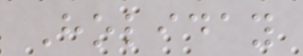Holiday
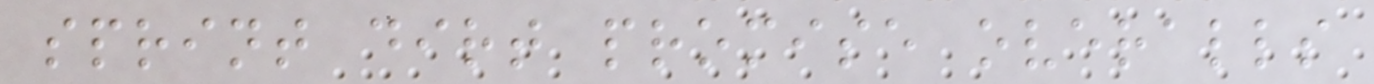sprint dirt promise overalls
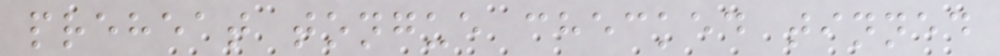preheat tongue checked tinned
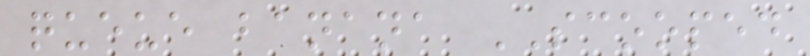queue banana SCOOPED
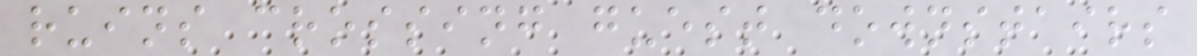ruins crossing guest downstairs
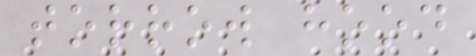torrow hood
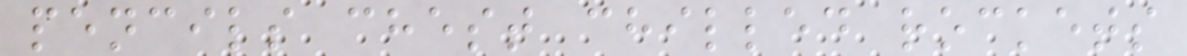pencils chest chilled rockets
